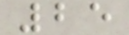25
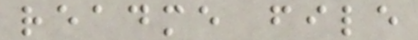readme file
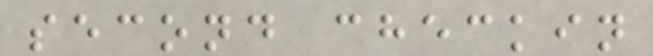second checkin
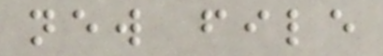new file
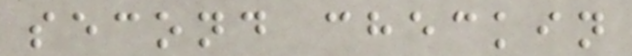second checkin
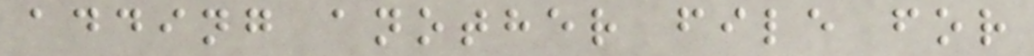adding another file for
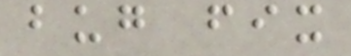bug fix
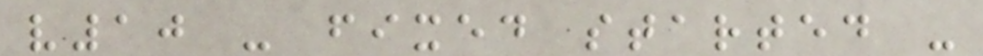v10 - fixed started -
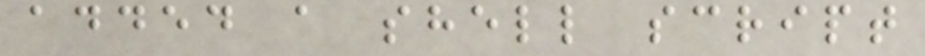added a shell script
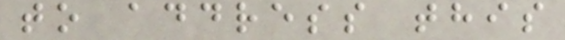to address this
